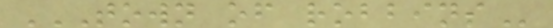TOWN OF ROBBINS
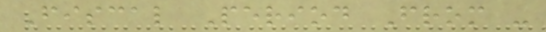Fiscal Period From -
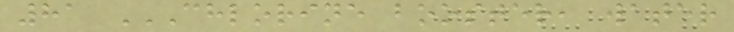81 CHLORINE BOOSTER, WATER
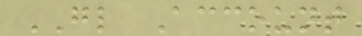GL Account
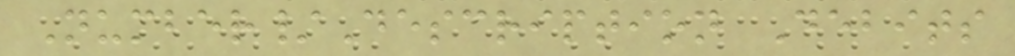Number/Description Debits
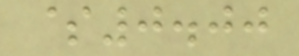$0.00
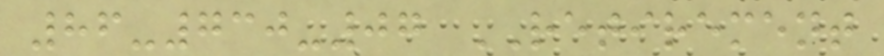86-730-07 RETIREMENT
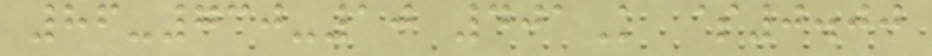86-730-10 401K $0.00
